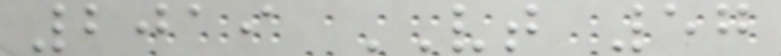2019 VT 57
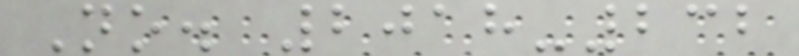No. 2018-232
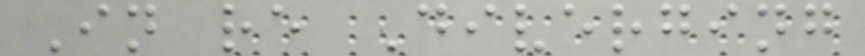In re Diverging
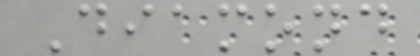Diamond
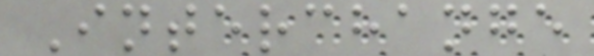Interchange
